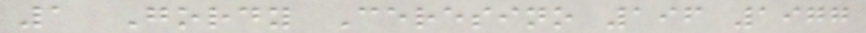1 Gordy Ceresino 196 1977
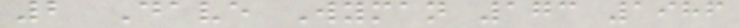2 Dave Wyman 173 1986
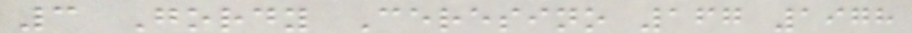3 Gordy Ceresino 167 1978
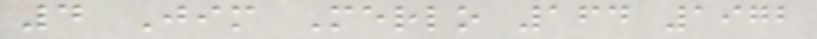4 Jim Merlo 164 1972
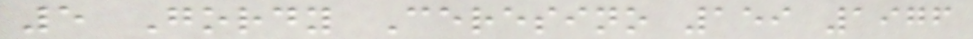5 Gordy Ceresino 159 1976
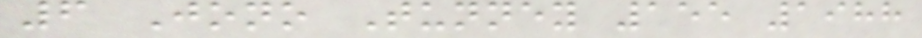6 Jono Tunney 155 1988
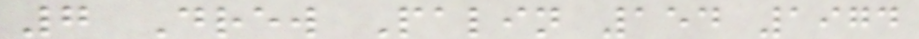7 Drew Palin 154 1974
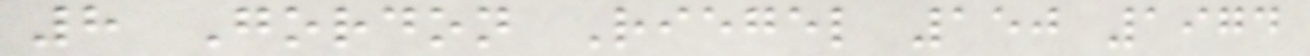8 Gordon Riegel 150 1974
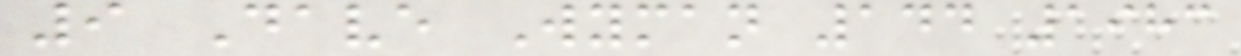9 Dave Wyman 144 1983
